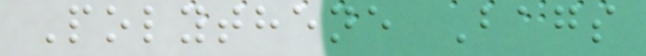Polythene Bags
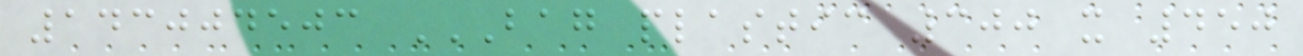143004503 BAG PLASTIC 300 X 450
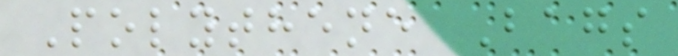Polythene Bags
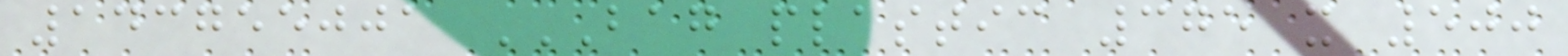143755001 BAG PLASTIC 375 X 500
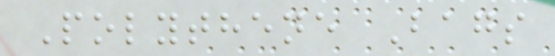Polythene Bags
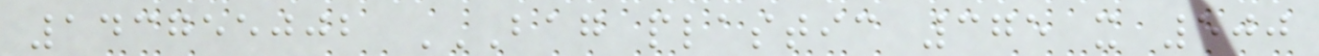143755002 BAG PLASTIC 375 X 500
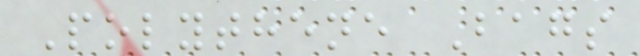Polythene Bags
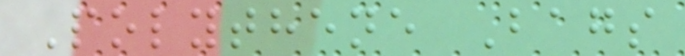Polythene Bags
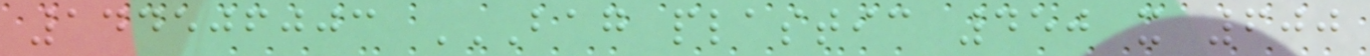144506003 BAG PLASTIC 450 X 600
